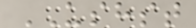USHST
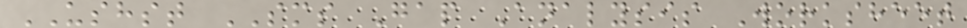USHST SMS Gap Analysis Worksheet
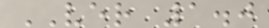VER 1.0
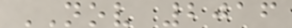NOV 2016
